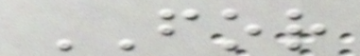FOR
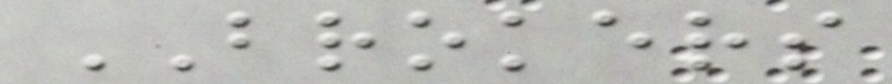BROKERS
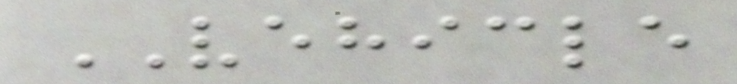VEHICLE
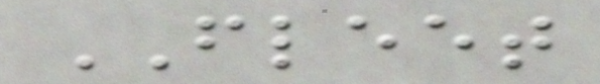FLEET
